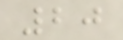20
